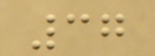37
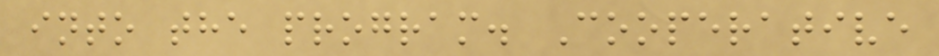into the program. Cooperative
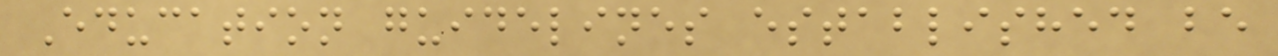Education guidelines established be
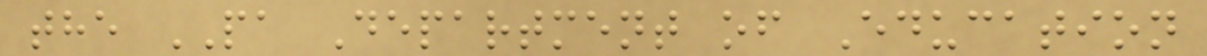the PA Department of Education
